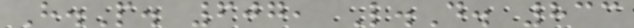H.P. 607, L.D. 833
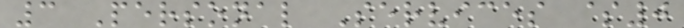3 Personal Services $0
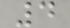4
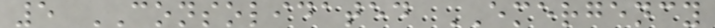5 CONSOLIDATED EMERGENCY
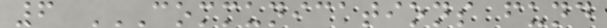6 COMMUNICATIONS FUND
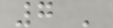7 '
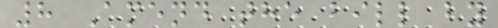8 Amend the bill by
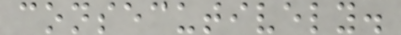consecutively.
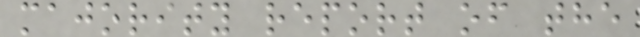majority report of the
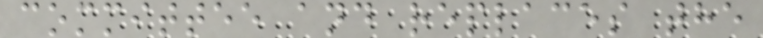committee and replaces the
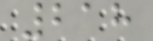218
